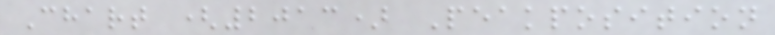Chart (2013) Peakposition
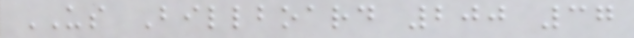US Billboard 200 37
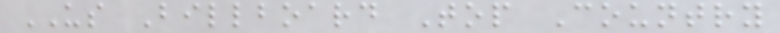US Billboard Top Country
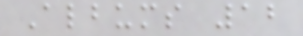Albums 12
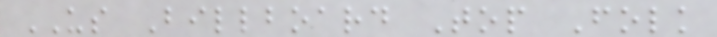US Billboard Top Folk
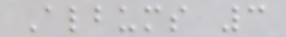Albums 3
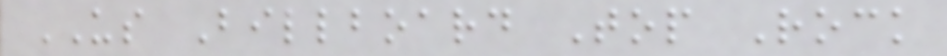US Billboard Top Rock
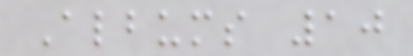Albums 10
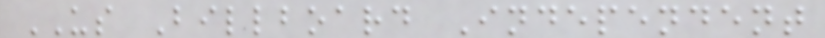US Billboard Independent
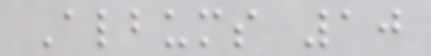Albums 10
